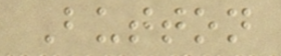Button
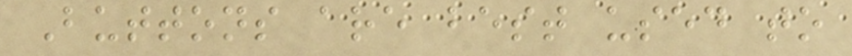Buttons are best used to
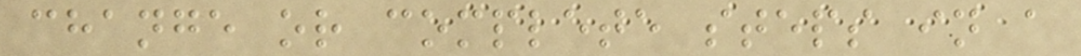change or complete steps in a
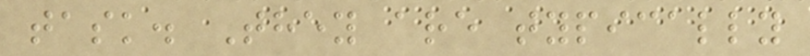task. They are typically
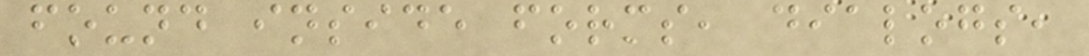found inside forms, dialogs,
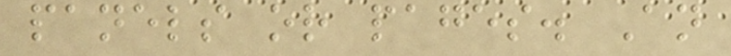panels or pages. An
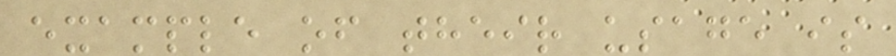example of their usage is
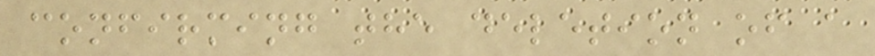confirming the deletion of a
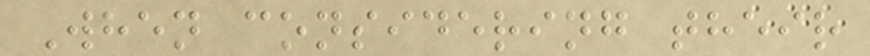When considering their
